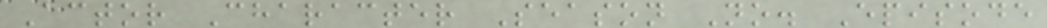Actor Character Season No. Episode
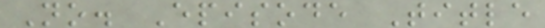No. Episode Title
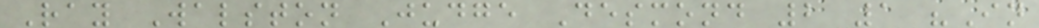Ray Walston Judge Desmond 2 1 "In
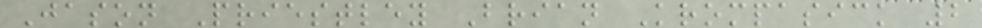Jason Priestley Brian Krompasick 2
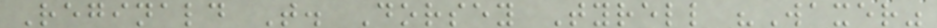Reginald T. Dorsey Tyrell "Waxer"
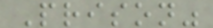Prison"
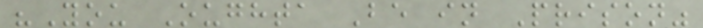"You Oughta Be in Prison"
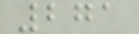271
